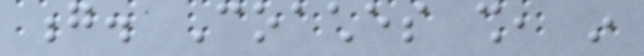g. Coaches shall, in
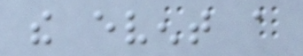the event a
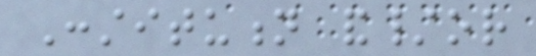Constitution and/or
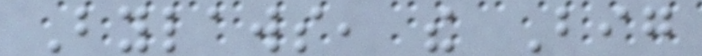Bylaws, the Big
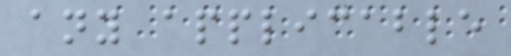any applicable
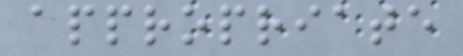appropriate
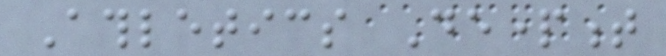Athletics Department
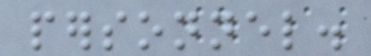personnel.
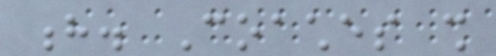h. Coaches shall
